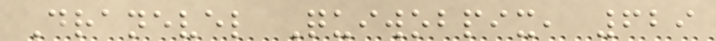Dranevel Quiwobpix, 629
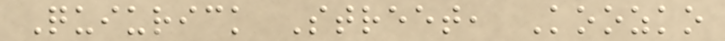Quiurick Street, Koozko
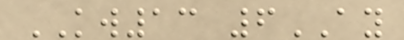KW13 6AY
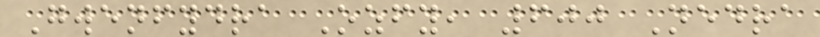Gwenfydra Ozfy, 600 Nedra
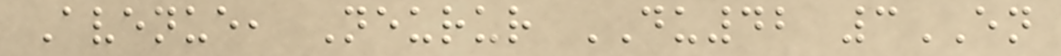Avenue, Neurur DU42 3EN
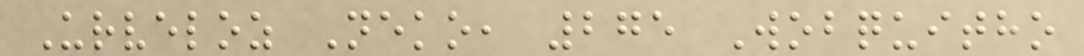Urveloz Neko, 275 Wobquitho
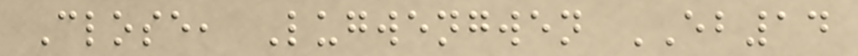Close, Lugwengwen EB14
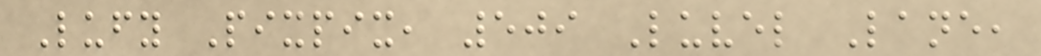Lufy Pixpix, 509 Luvel Lane,
